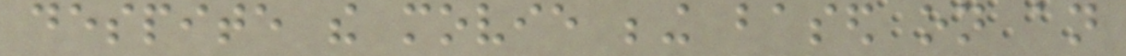despite the movie being based on an
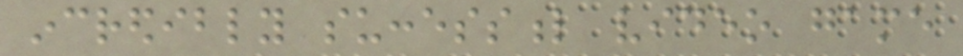incredibly successful video game
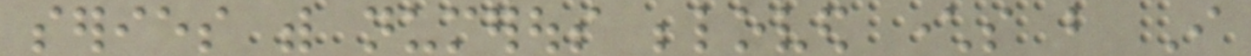series with numerous beloved characters but I
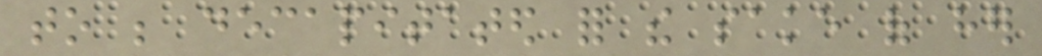to be decapitated for the sake of her
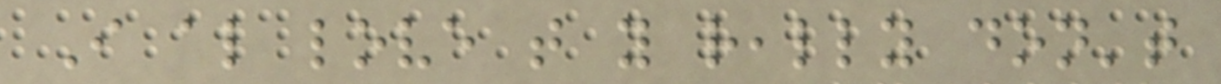I also love that you really don't
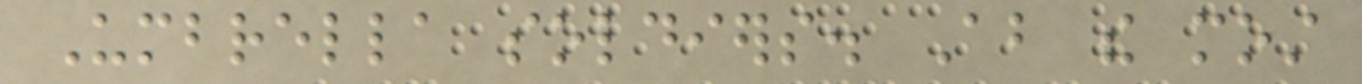Umbrella soldiers. About the most
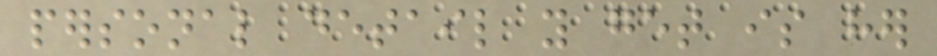personal detail you get is her
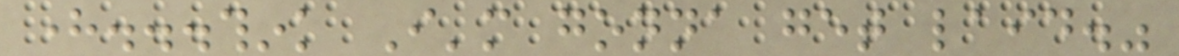here...think I'm gonna get laid."
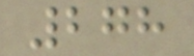278
